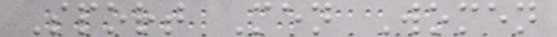Sport Men Women
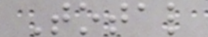Total
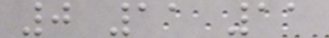0 11 11
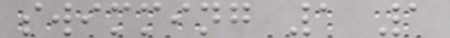swimming 1 1
